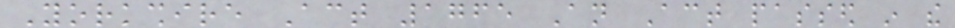Yorkshire Act 1765 An Act passed in the
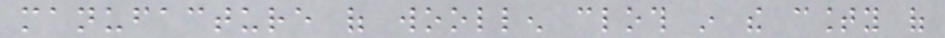manufacture of woollen cloth in the county of
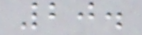20.
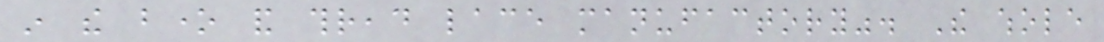in the bone and thread lace manufactory". The whole
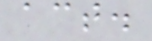act.
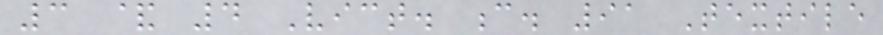3 & 4 Vict. c. 91 Textile
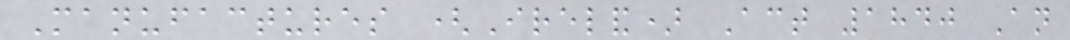Manufactures (Ireland) Act 1840 An
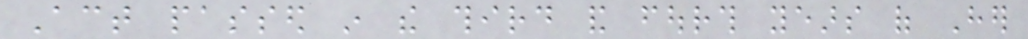Act passed in the third and fourth years of Her
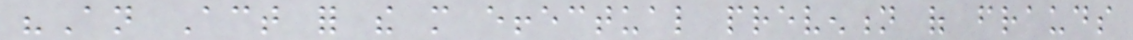"An Act for the more effectual prevention of frauds
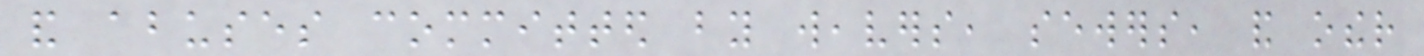and abuses committed by weavers, sewers, and other
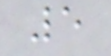5
